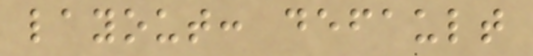layout: default
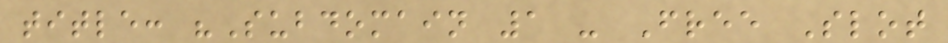title: "Subdomain 1 - Free Slot
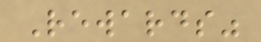Rewards"
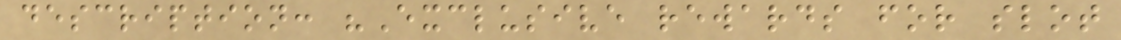description: "Exclusive rewards for slot
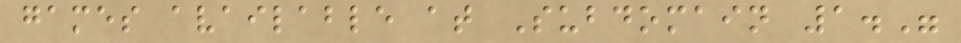games available at Subdomain 1."
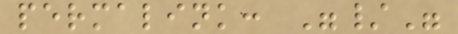permalink: "/"
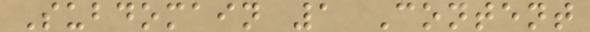Subdomain 1 Content
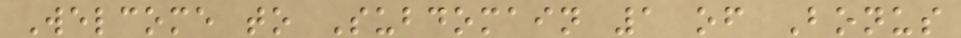Welcome to Subdomain 1 of Bonus
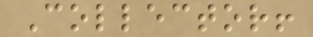Collector!
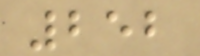252
